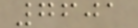7601
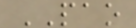PAO
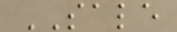SALE
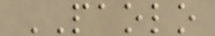PAOLO
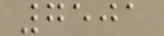7501
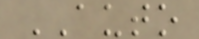AUTO
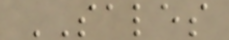SALES
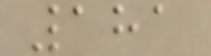181
